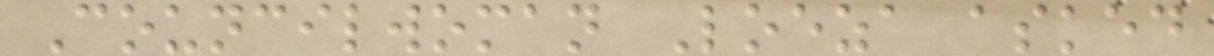Councilwoman Loeza asked
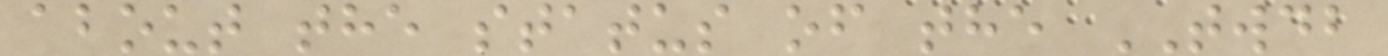about the status of the TWDB
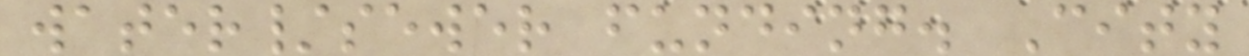water/sewer funding. City
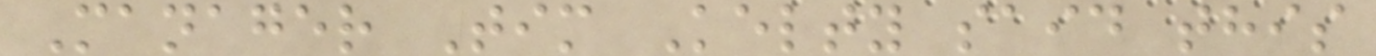Manager Tim Kelty said this
